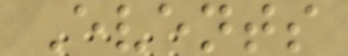Events
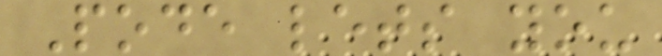Pode lets you
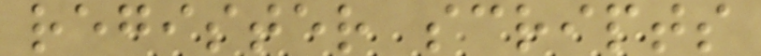register scripts
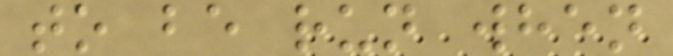to be run when
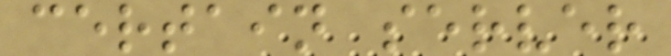certain server
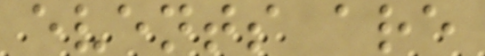events are
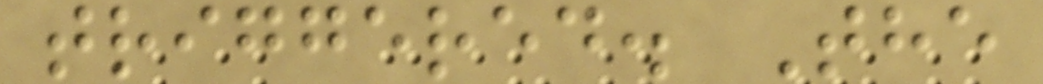triggered. The
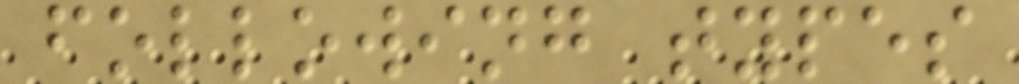following types
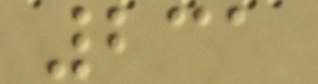231
